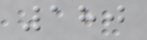180
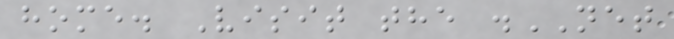home. Visit the .NET
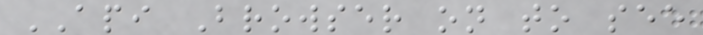API Browser on to see
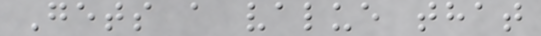Gets a value that
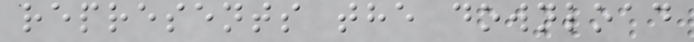represents the download
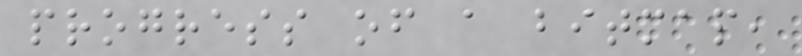progress of a bitmap,
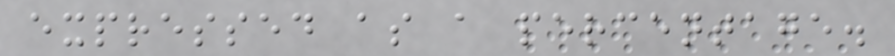expressed as a percentage.
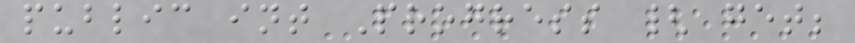public int Progress { get;
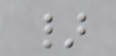}
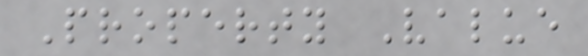Property Value
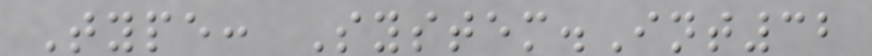Type: System.Int32
